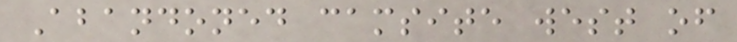Abandoned camsite west of
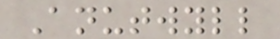Anutwyll
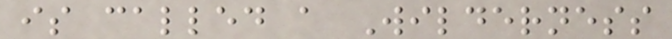is called a Wilderness
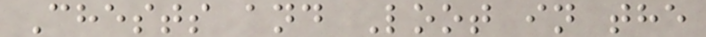Chests and Loot in the
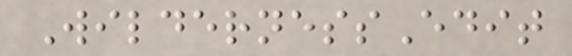WildernessEdit
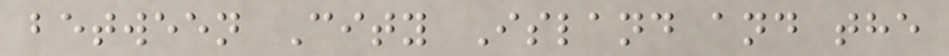between City Island and the
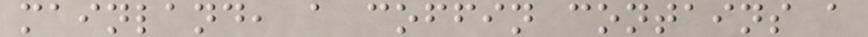mainland, a coffin contains a
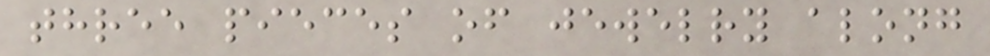three pieces of jewelry along
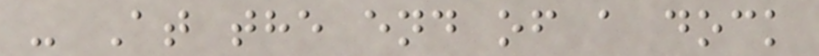- At the end of a dock
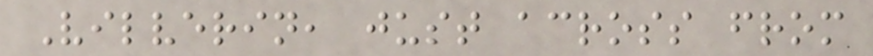Vilverin, just across from
